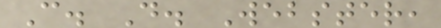C. D. Webster,
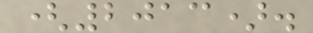(2013).
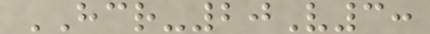HCR-20V3:
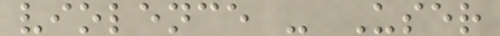violence - User
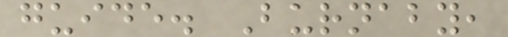guide. Burnaby,
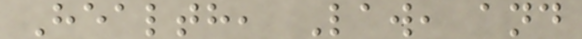Health, Law, and
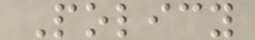Policy
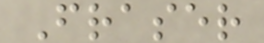Fraser
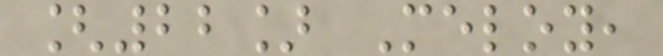[22] Meloy,
